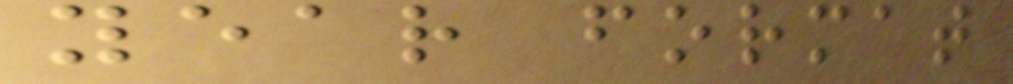year format
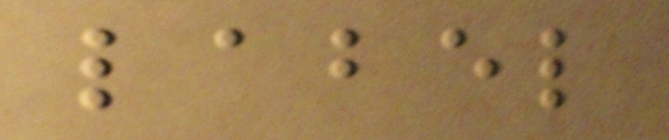label
